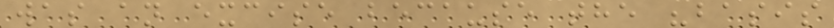was an excise because the "basis
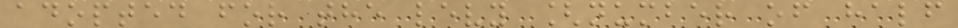adopted for the levy [number of half
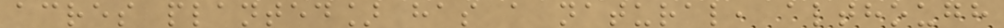acres planted] has a natural, although
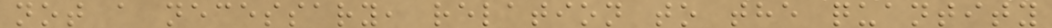not a necessary, relation to the quantity
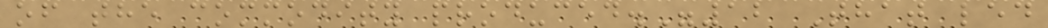of the commodity produced."12 That led
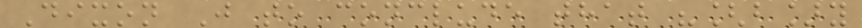Dixon J to conclude that "[b]y
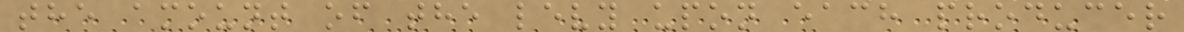the amount of the levy upon each producer
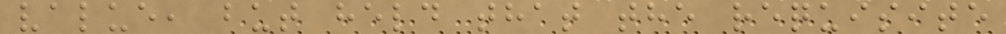value, but held that the requisite
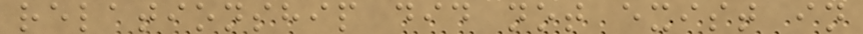relationship did not exist in
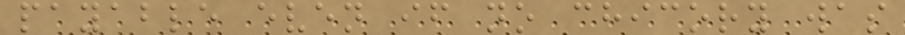payable even if no chicory was
